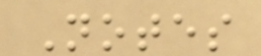Notes
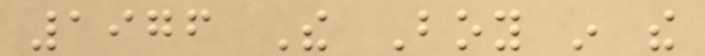1976 The Boy in the
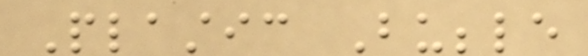Plastic Bubble
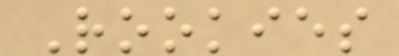Rookies
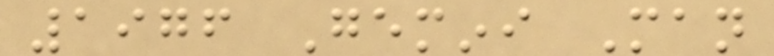1976 Gemini Man
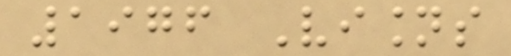1976 Visions
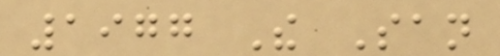1977 The San
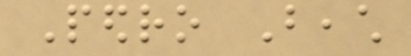Pedro Beach
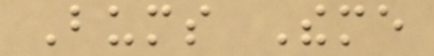Bums Theme
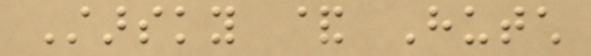Starsky & Hutch
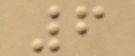6
